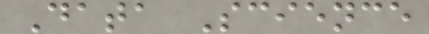Data Science
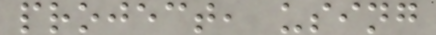project, using
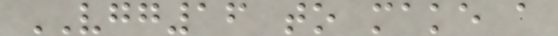VGG16 to make a
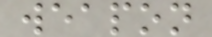weapon
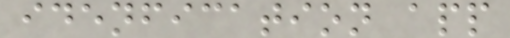idenfication app
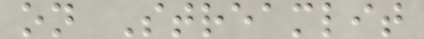on Streamlit
